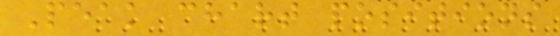Peak chart positions
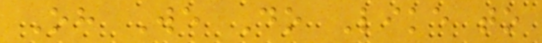Oh We Do Like to
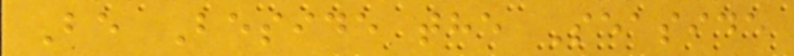Be Beside the Seaside
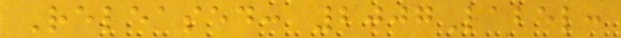Released: 2007Label:
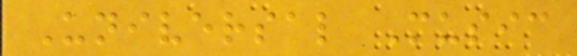Universal Music
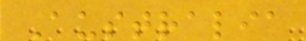Australia
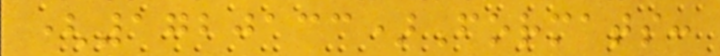(1720133)Formats:
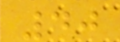40
